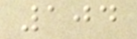104
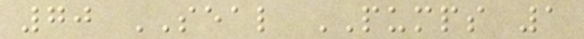70 SEAL PUMPS 1
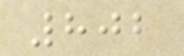802
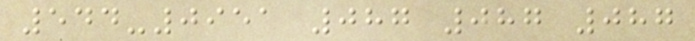544-0951 087 087 087
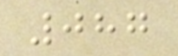087
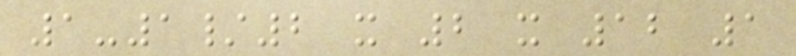1-1/2 x 2 x 12 1
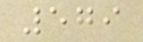579
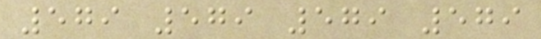579 579 579 579
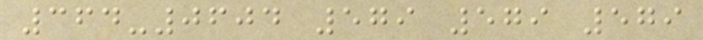364-0604 579 579 579
